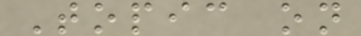Topic on
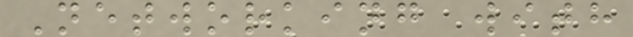Networking with
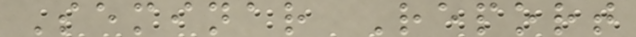Seminar Report
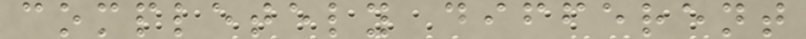completely different
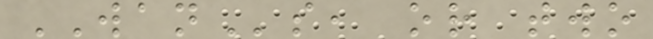WANs, or two
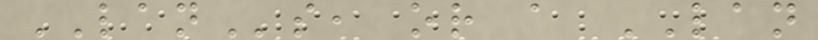LANs, or a LAN
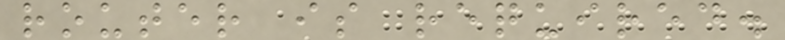router is required.
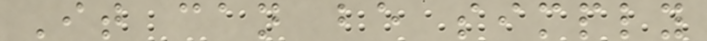It can be simply
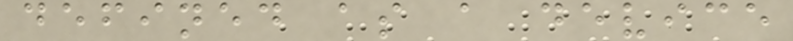defined as a device
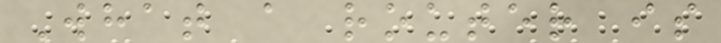What a router is
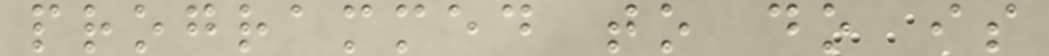programmed to do is
